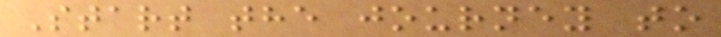Start the journey to
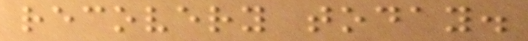recovery today.
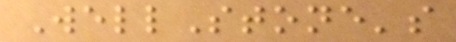WellStone's
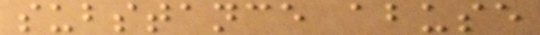substance abuse
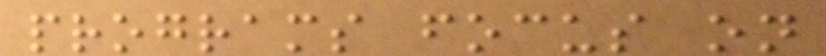programs focus on
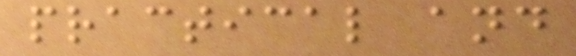practical and
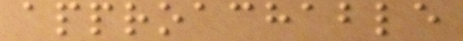approachable
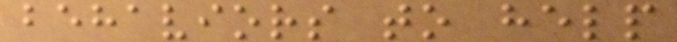behaviors to help
